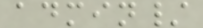admin/
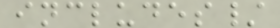includes/
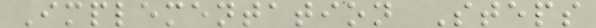Implementation Steps
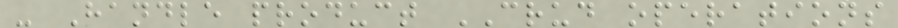- Handle product CRUD operations
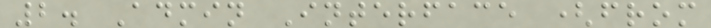2. Admin Interface (from
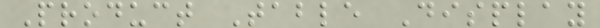Product Table Display
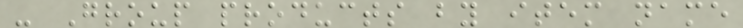- Group products by item name
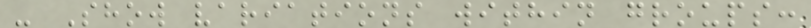- Show variations within groups:
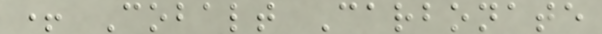+ Cobalt Carbonate
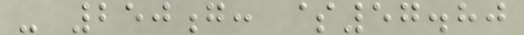- 250g: $57.80
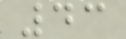43
